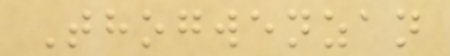Thogwenzan
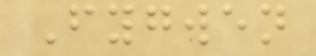Fygwen
